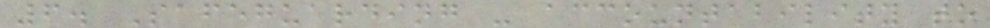6. Safeguarding - accountability to
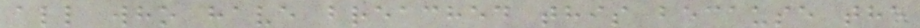all who have breached this because the
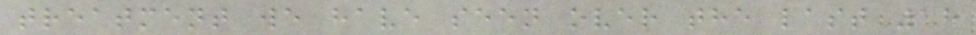treatment we have seen over the last 18
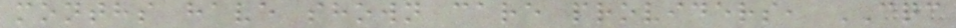months have shown care providers, CQC
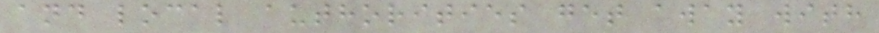and local authorities get away with
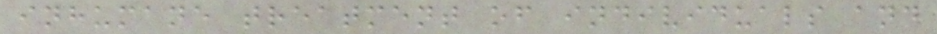inhumane treatment of individuals and
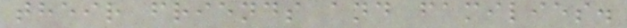their friends and families.
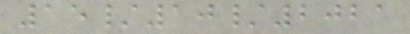15/10/2021
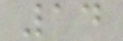14
